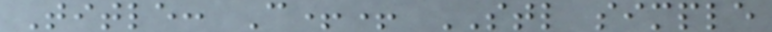Title: C++ STL simple
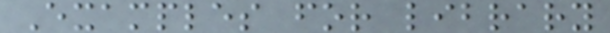Examples for library
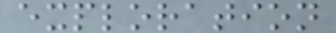exploration
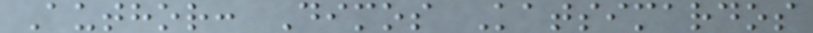Author: Dimos Katsimardos
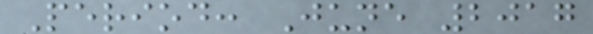Period: June 2017
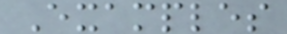Examples
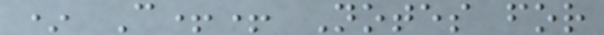* C++ Notes for
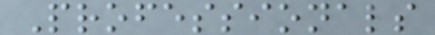Professionals
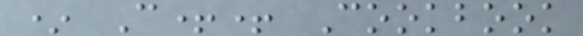* C++ Cookbook
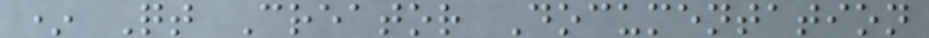* Qt Creator Documentation
